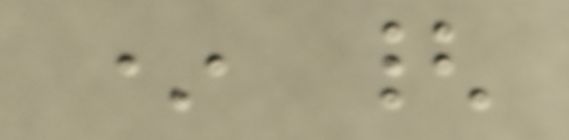* {
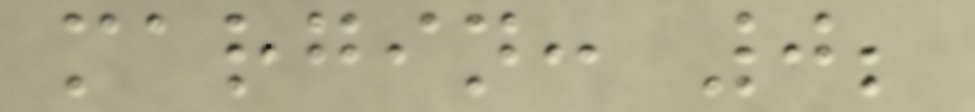margin: 0;
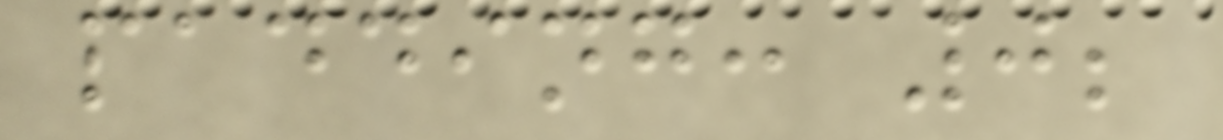padding: 0;
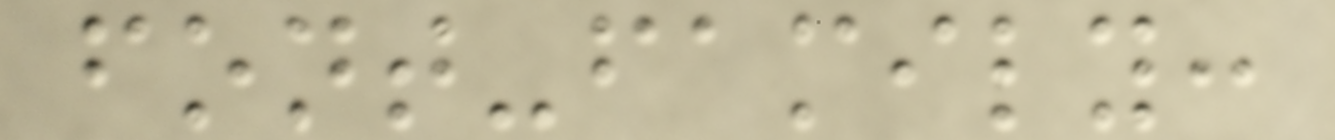font-family:
